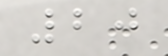20
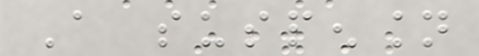A suspension
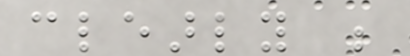clearly be
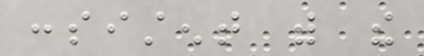consistent with the
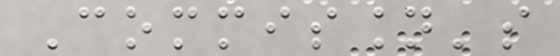Commission's
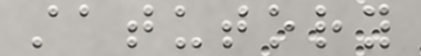statutory
